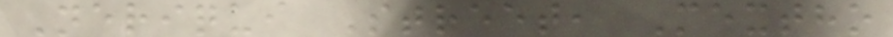Neriqui Street, Mextho
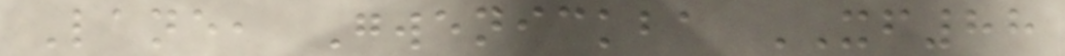Lane, Gwenickba XF88
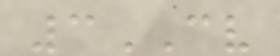3CV
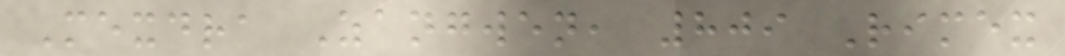Mexdra Zangwen, 809 Rimex
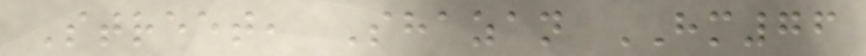Street, Shazan HM76
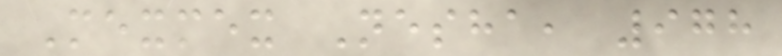Mexmex Nesha, 978
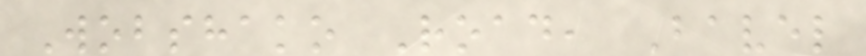Wobshako Road, Bavel
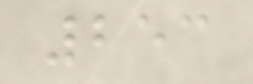253
